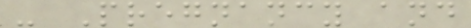- Pregnancy and
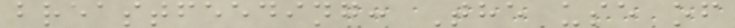breastfeeding: The use of
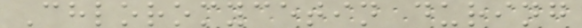Chloromycetin during
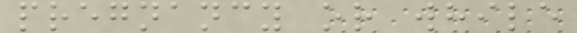pregnancy or while
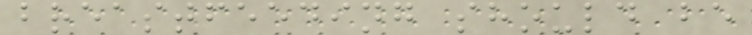breastfeeding should be
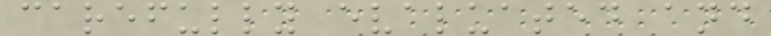carefully evaluated and
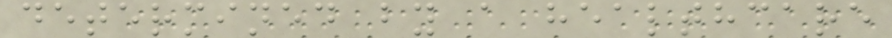determined by a healthcare
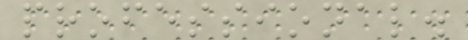professional.
